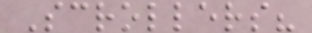Scrollers?
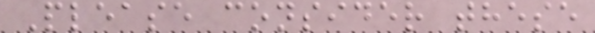Please consider these
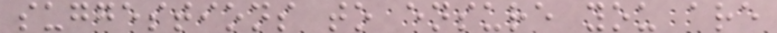suggestions to ensure you are
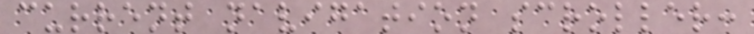current navigation scroller:
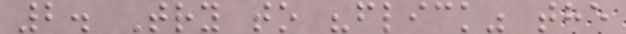2. Try to "flick" the
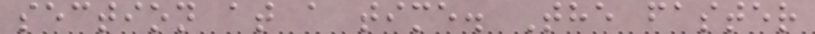section at a time. The faster
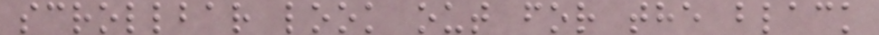scrollbar look out for the black
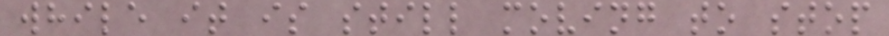while it is still moving to stop
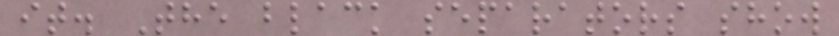it. The black separators show
